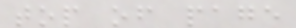top of page
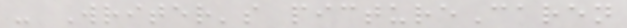- Writer's pictureCaren
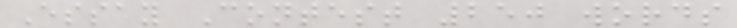Essay Contest 250 words
